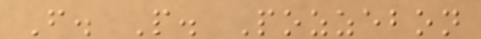F. P. Pozzebon
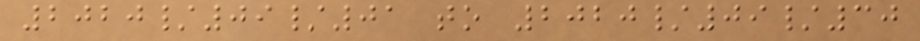2020/09/01 to 2020/09/30
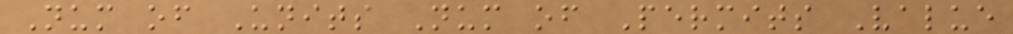Num of Units Num of Permits Value
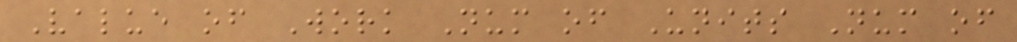Value of Work Num of Units Num of
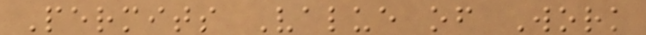Permits Value of Work
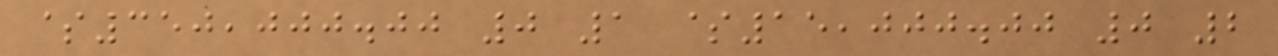$350,000.00 0 1 $15,000.00 0 2
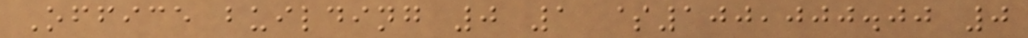Office building 0 1 $100,000.00 0
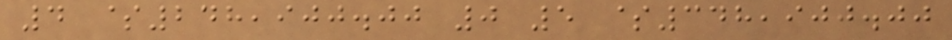4 $248,900.00 0 5 $348,900.00
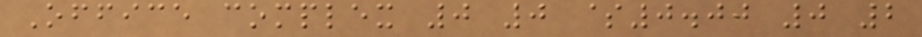Office complex 0 0 $0.00 0 2
